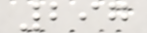297
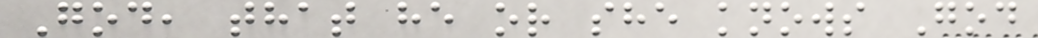God, that he or she knows God
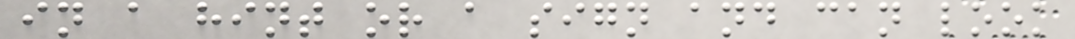in a hint or a sign and can look
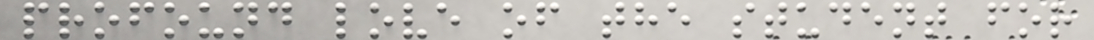profound love of the student for
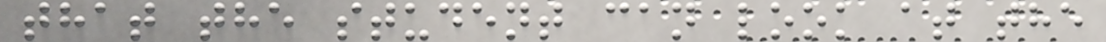that the student can look at the
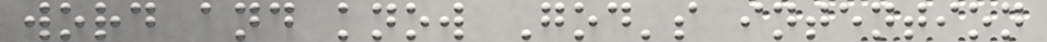word and know God's intention
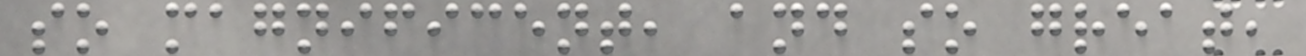so magnificent, and so great,
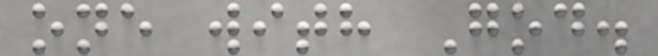one with God.
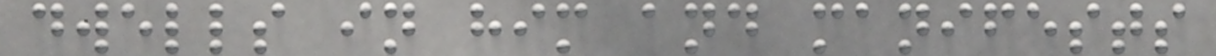dwells in him and manifests
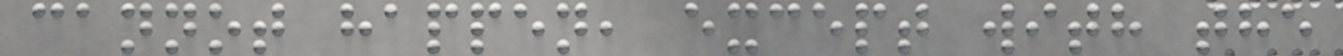cannot happen, except with the
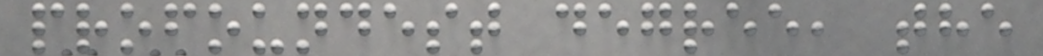profoundest degree, the
